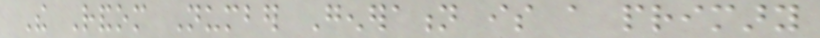The Random Number Generation is a primary
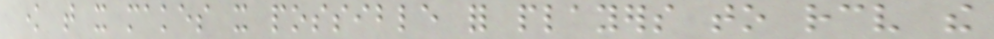know that it makes it possible for players to receive the
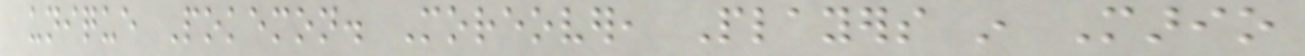unique Pokemon. Moreover, Players in Mario
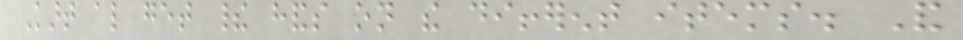Kart also get their hands on the different items. And
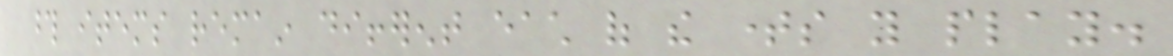those items remain different each of the times you play.
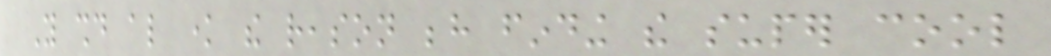You should also know the reason behind finding the super cool
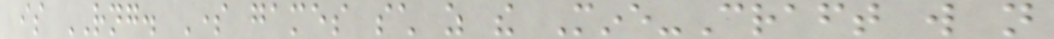is RNG. Some games such as the Mine-Craft will not
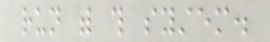run with this system.
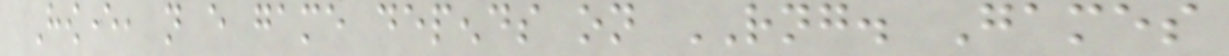However, not every game depends on RNG. Games
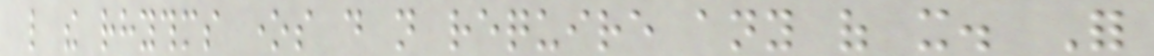like the rhythms ones do not require any of it. For
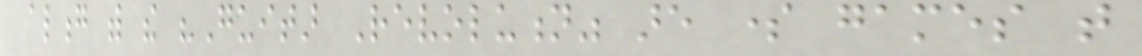along with the "Guitar Revolution" are some games that
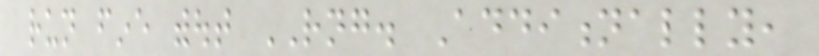run fine without RNG. Additionally,
